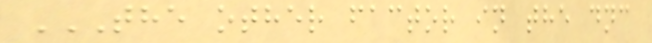THE OTHER FACTOR IN THE DNC
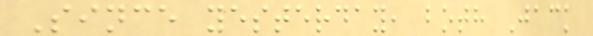Since yesterday, both Jack
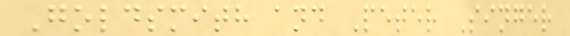Goldsmith and Peter Singer
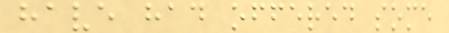have had offered some
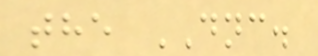the DNC.
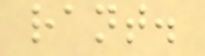rant.
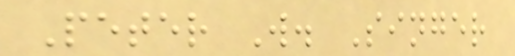Peter W. Singer
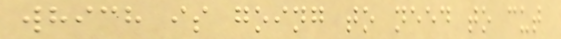which is going to need to cut
